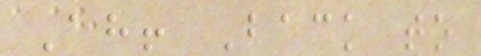Ah! Back to
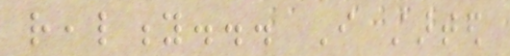reality... I started
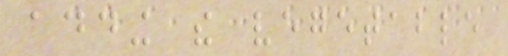adding the vegetable
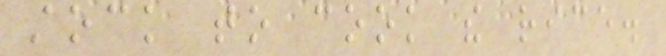stock to cook the rice.
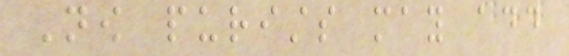Now purists may add
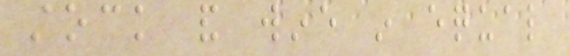stock and wine in equal
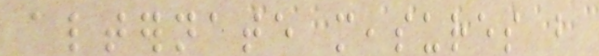alternate measures but
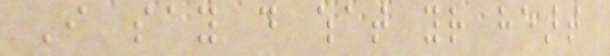I say do what your heart
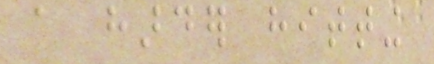a harder hitting
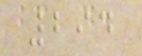294
